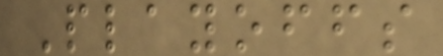Playoffs
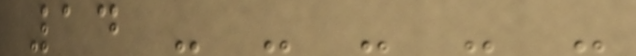14 - - - - -
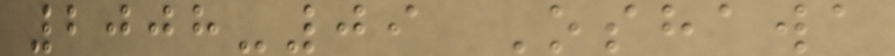2008-09 Oshawa
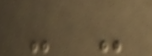- -
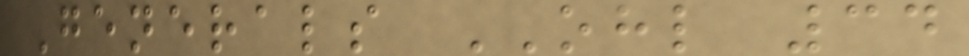Generals OHL 34
